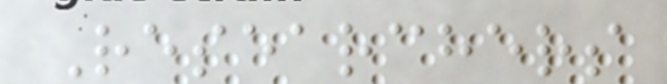Researchers
